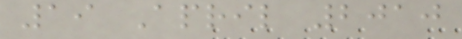19 April 2010
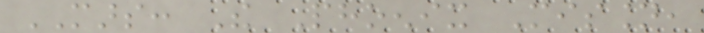MARS: The Phoenix Mission,
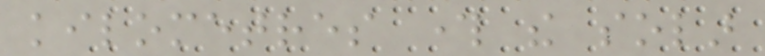kilometres through the solar
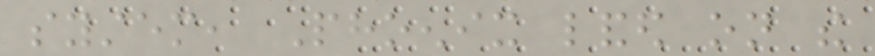system, Phoenix landed on the
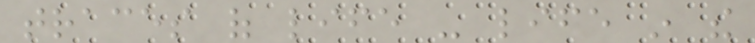traces of life - life in the
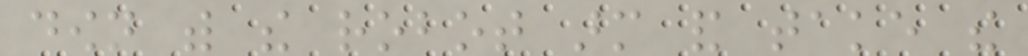down with the robot arm and take the
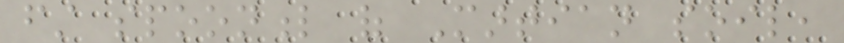first spoonful of Martian soil,
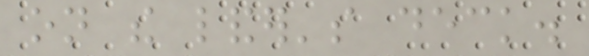on the lander's deck.
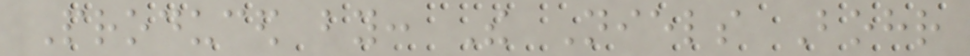Produced by: The Niels Bohr
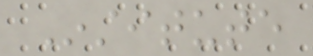Institute
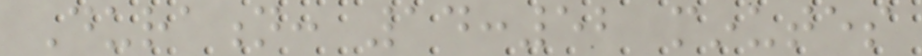Duration: 14:52 minutes
